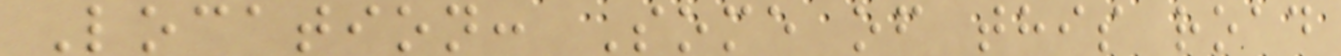Location: Some of this road
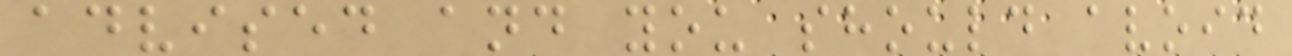advised and you should avoid
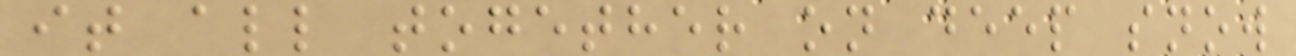it all together on deep snow
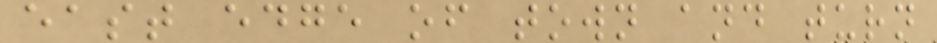east edge of town and turn
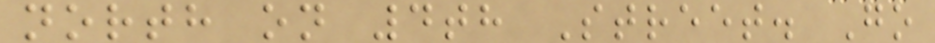north on 4th Street. Go
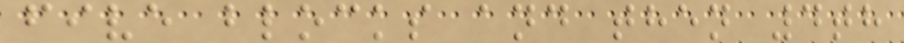five blocks and then 4th
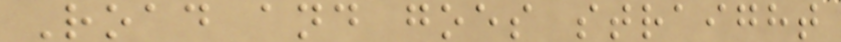Road and goes straight
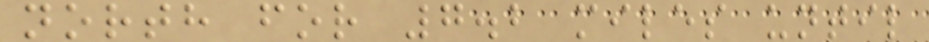north for 7.2 miles until
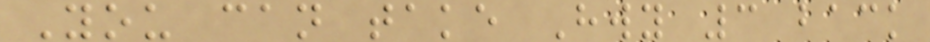You can take Hwy 3 back
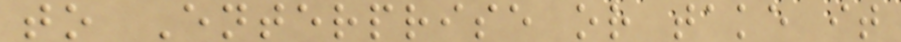to Enterprise or take it
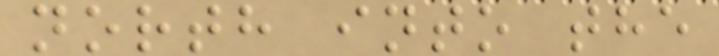north into the
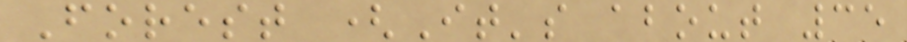Forest (It's about 35
